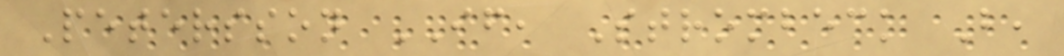Petersson IF, Strombeck B,
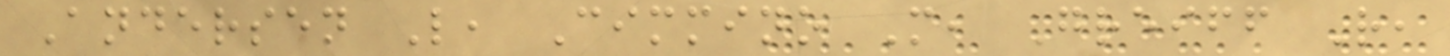Andersen L, Cimmino M, Greiff R,
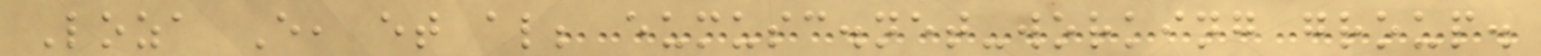Loza E, et al; eumusc.net-working group.
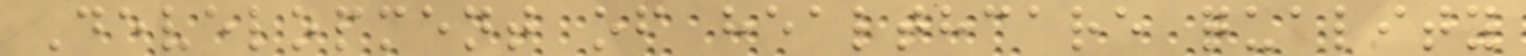Development of healthcare quality
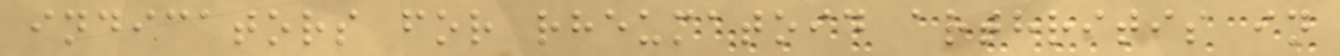indicators for rheumatoid arthritis in
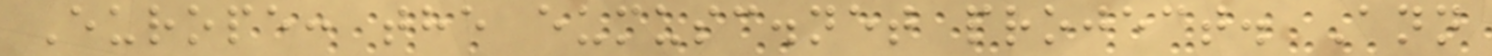Europe: the eumusc.net project. Ann
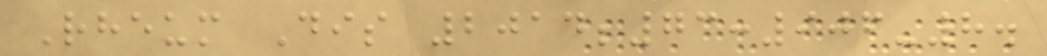Rheum Dis 2014;73:906-8.
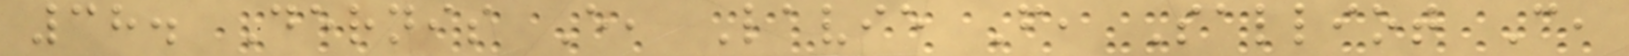38. Dernis E, Lavie F, Salliot C,
